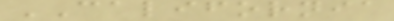CALIFORNIA
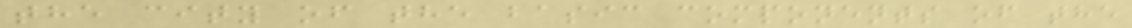the city of the basic components of the
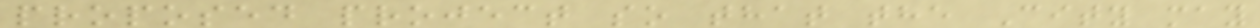proposed project so that the City may
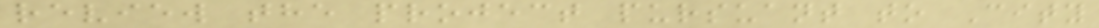review the project pursuant to City
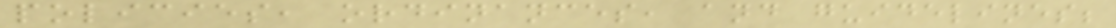policies, ordinances, and guidelines;
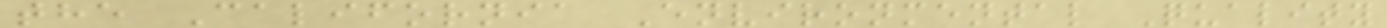the California Environmental Quality
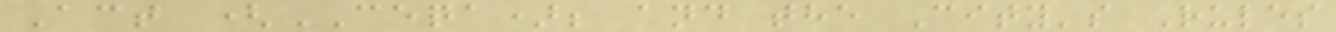Act (CEQA); and the City's Rules
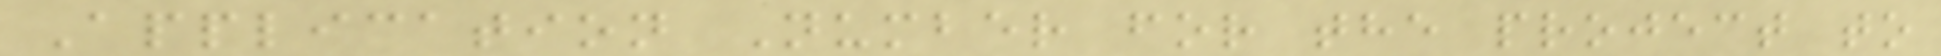Application Number for the project to
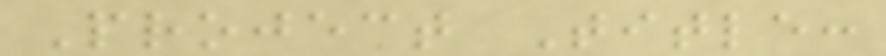Project Title:
